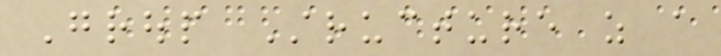Group Structure as a
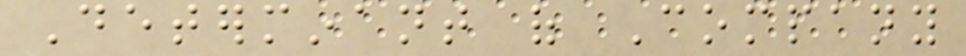Determinant of Company
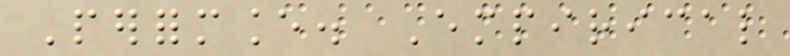Performance. Empirical
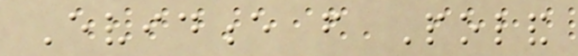Evidence from Poland
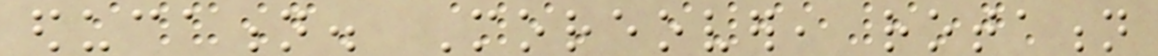education. Moreover, rotation
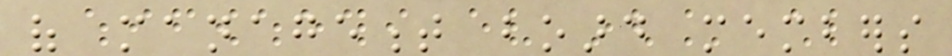of management board members
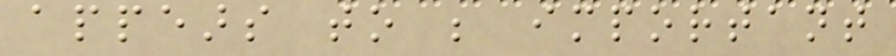appears to be important
